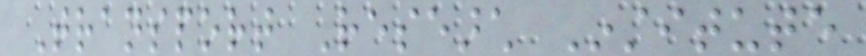Transport Research Institute
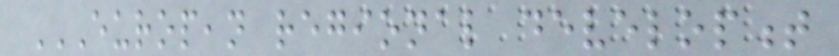EUROPEAN REGIONAL DEVELOPMENT
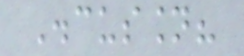Discussion?
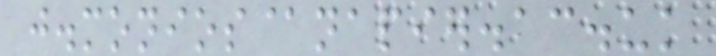j.monios@napier.ac.uk
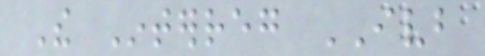The Interreg IVB
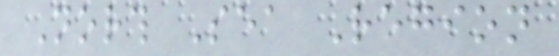North Sea Region
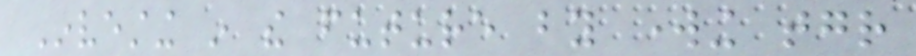Investing in the future by working together
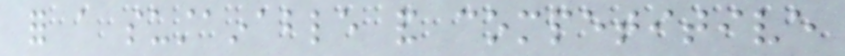for a sustainable and competitive
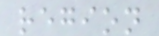region
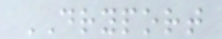DRYPORT
